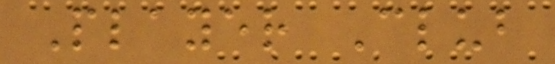Player Club
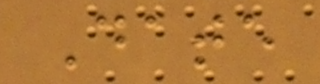Date
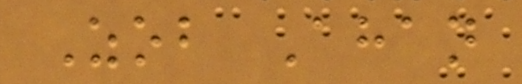Zob Ahan
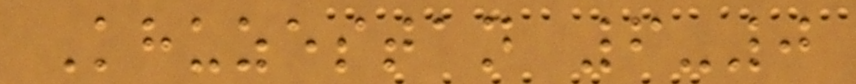Khuzestan 6-0
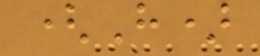(H)
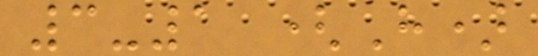3-1 (H)
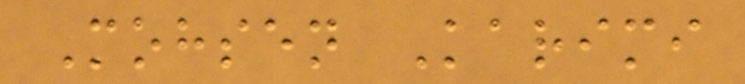Mohsen Karimi
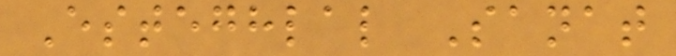Esteghlal Sanat
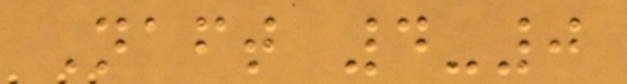Naft 4-0
